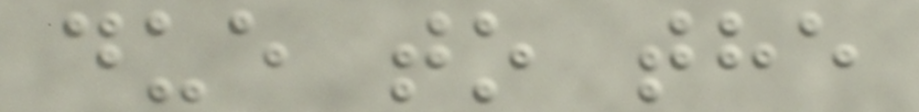due to the
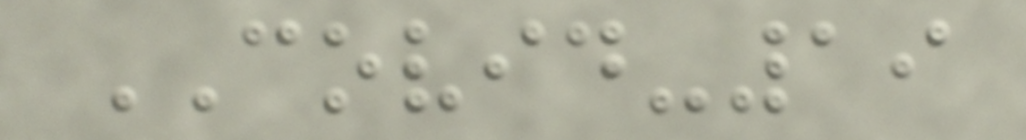COVID-19
